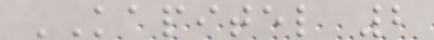KAPITEL 2
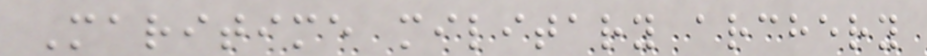Maritime military archery
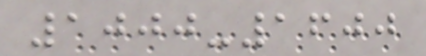1000-1600
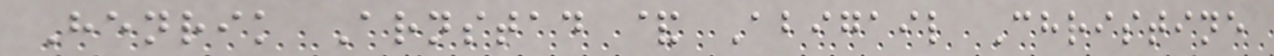Henrik Arnstad & Abigail Christine
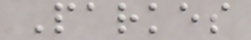Parkes
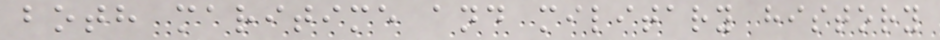both maritime and military history
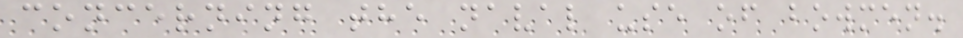concerning the naval use of bowmen.
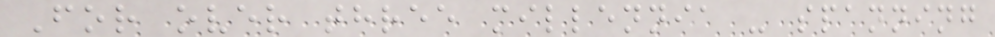For over three millennia - spanning
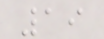19
